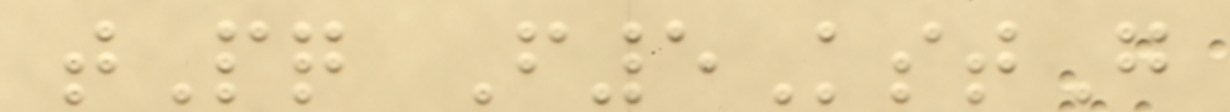tPq F5KstG
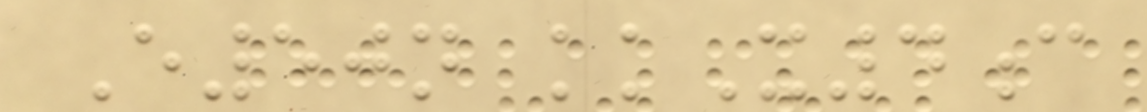E50n kkX4c
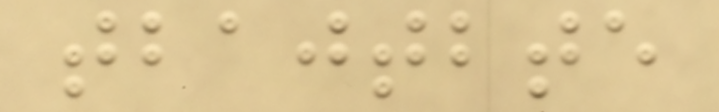tbajtbte
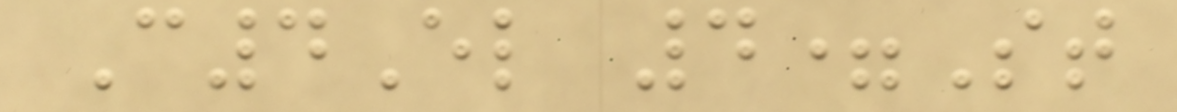C4El 4=St
